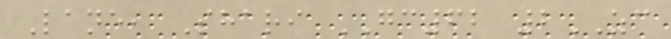Lane, Shari GC62 2ZC
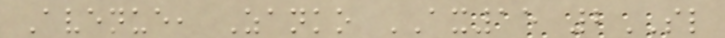Avenue, Zanko AX15 2SL
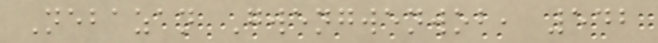Nebazan Gwengwenwob, 542
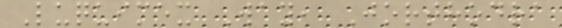Luquimex Way, Jorthodra
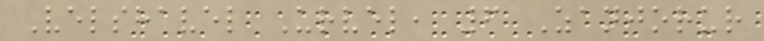Velshavel Urvel, 6 Zanjorur
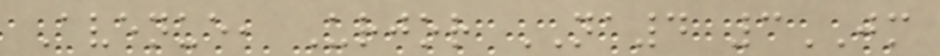Avenue, Urjor NA4 3JM
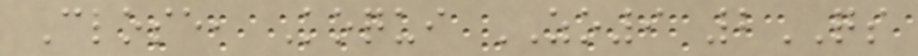Close, Koqui ZO9 2QS
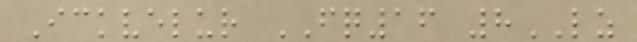Ickvelur FQ16 8LZ
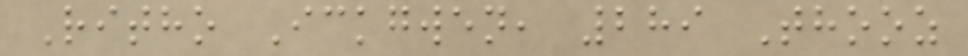Ritho Ickgwen, 289 Thooz
